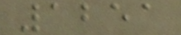1251
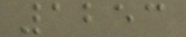1253
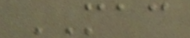MAC
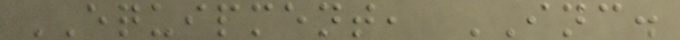EQUIPMENT, INC.
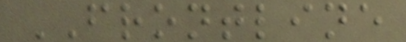FRONTLINE
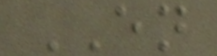EN
